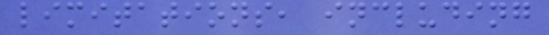limitations, including
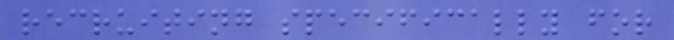recruiting specifically for
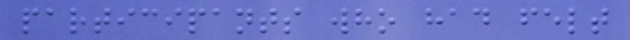participants who had felt
